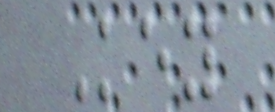Key
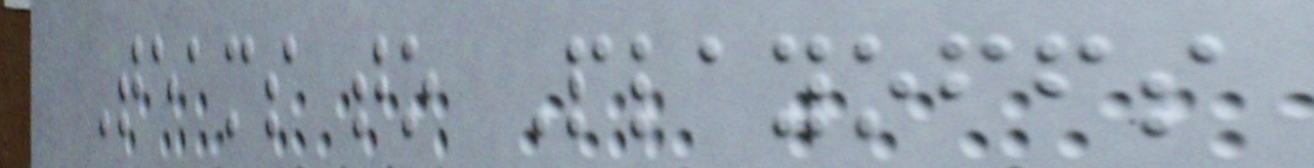Teams to Playoffs
